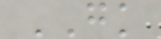GK
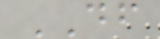DF
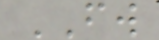FW
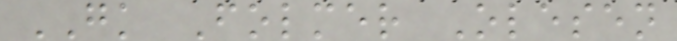GK Folmer Olesen
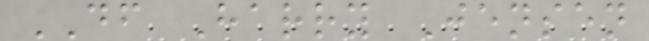DF Harry Jensen
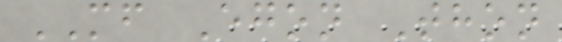MF Egon Thon
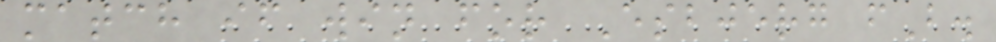match if win for Esbjerg fB.
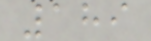189
